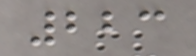223
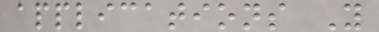applications Y
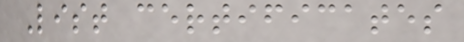List certificates
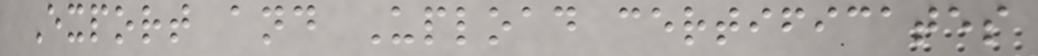Export and Upload certificates
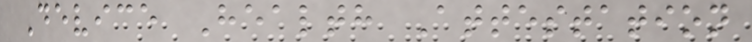Device Health Attestation
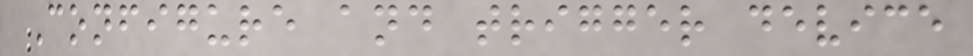Configure and trigger device
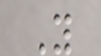Y
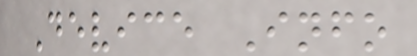Device Info
